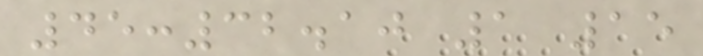45:32.10 1 15
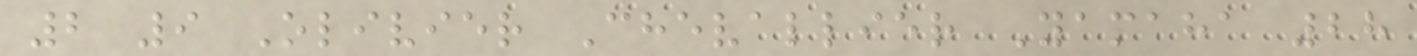2 9 Olivier Chevallier Yamaha 28
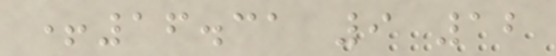+16.31 9 12
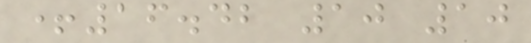+16.42 10 10
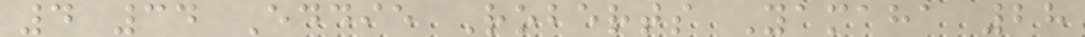4 34 Eddie Roberts Yamaha 28
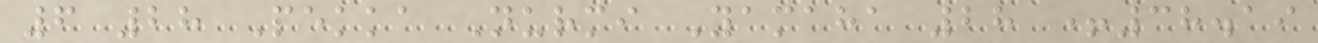6 28 Pekka Nurmi Yamaha 28 +38.19
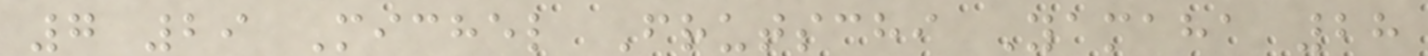7 29 Michel Frutschi Yamaha 28
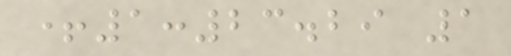+1:23.29 1
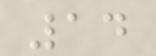14
